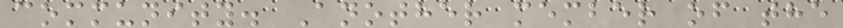community. Another member of the
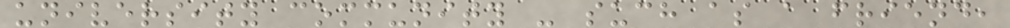university community - such as a friend,
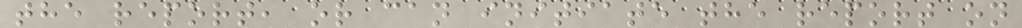the report, or can initiate the report on
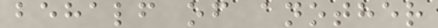behalf of another
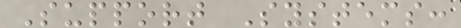Support Systems:
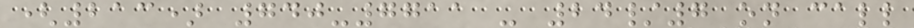(213) 740-7711 - 24/7 on call
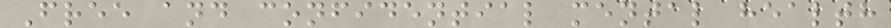Free and confidential mental health
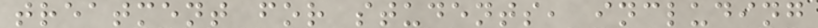treatment for students, including
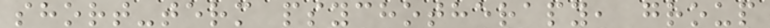short-term psychotherapy, group
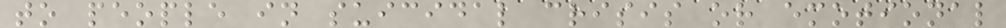to people in suicidal crisis or emotional
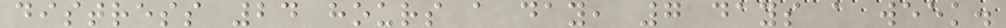distress 24 hours a day, 7 days a week.
